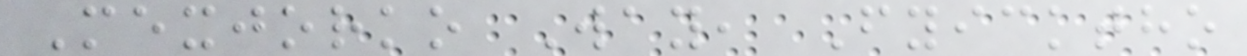Mexjorko Way, Fyicktho
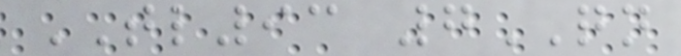TL93 7QN
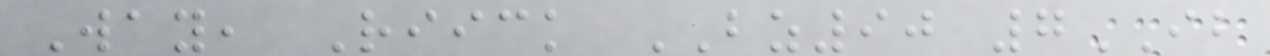Way, Riick BZ90 7IB
